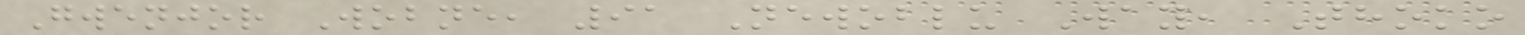Gwenjor Wobne, 91 Newoblu Way, Thoko
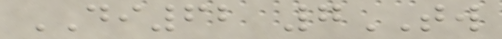DI62 7TW
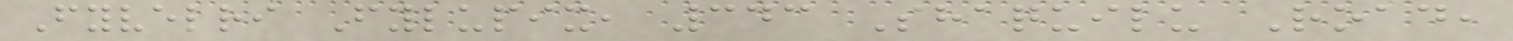Fyvelri Fylupix, 343 Shaquilu Road,
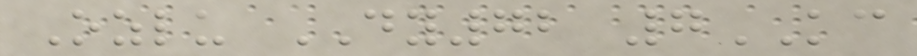Ozlu DY72 7KC
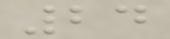24
